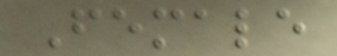Female
